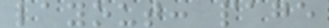layout: page
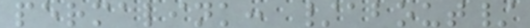permalink: /about/
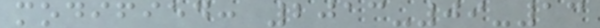modified: 2013-09-13
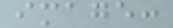image:
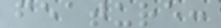feature:
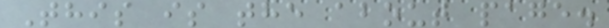This is the about page.
